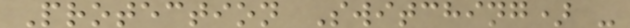Protection Switching) -
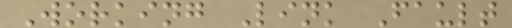Working Link Fault
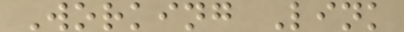Working Link
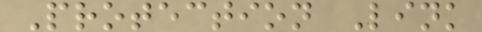Protection Link
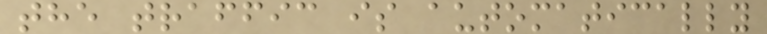the traffic is automatically
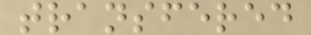transfered
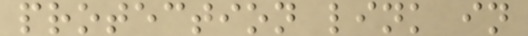protection link in
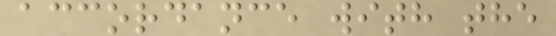accordance with the
